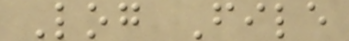Log File
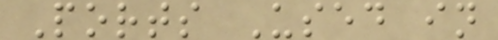Ports Used in
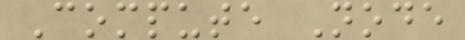Compute Node
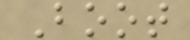Boot
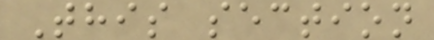This section
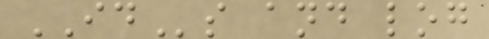IDs and log
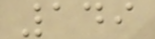149
